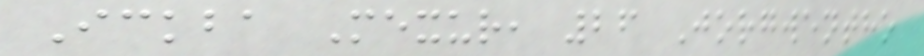Ickba Mexur, 26 Jorgwentho
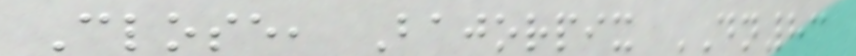Close, Bajorpix DN83
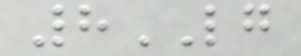8LG
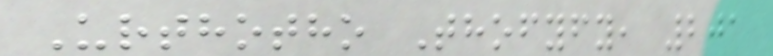Urthotho Thofyfy, 201
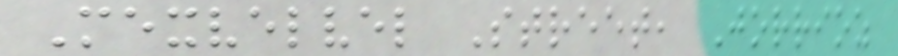Mexvelvel Street, Jorrioz
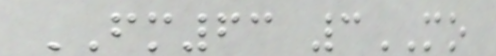FM63 3MO
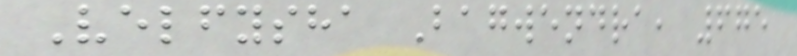Velfysha Bagwendra, 675
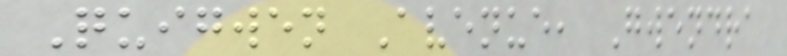Quigwen Avenue, Gwendra
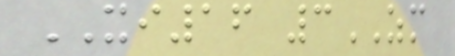XI16 3ZM
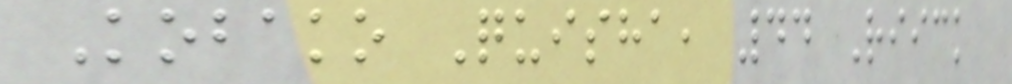Kobako Quisha, 44 Riick
